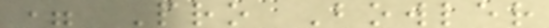= Pro Bowler
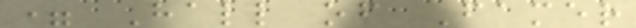= Hall of Famer
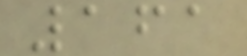161
